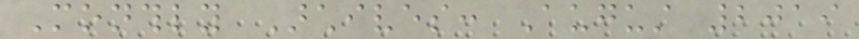Monthly Archives: August 2019
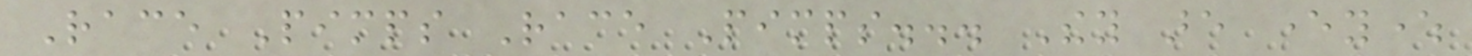Race Pimps Race Pimps... They are everywhere
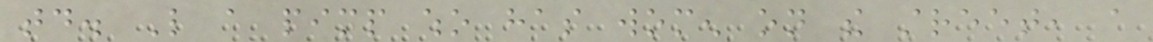today. Like a pimp who has women on the street, a
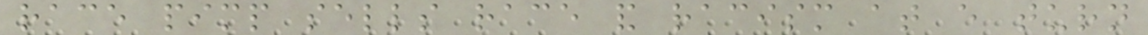race pimp sells race and racism at every turn
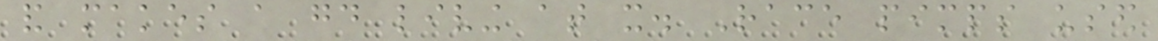and makes a good living at it. Race pimps used
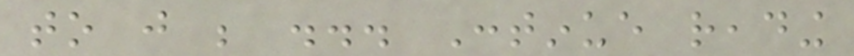to just be ... Continue reading
